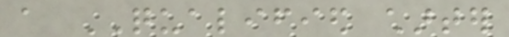a QUALIFIED charter
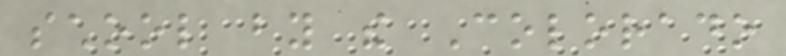school by the Colorado
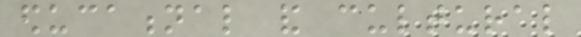educational and cultural
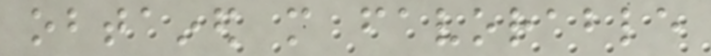obtained more favorable
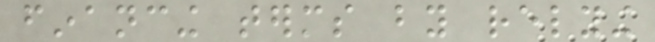financing terms by relying
